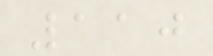110
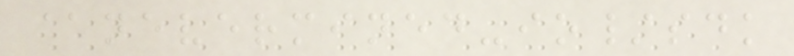@nevermined-io/sdk
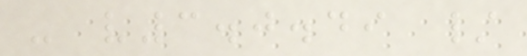- v3.0.49 /
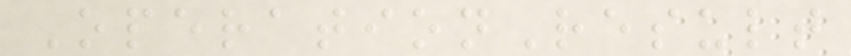OperationResult
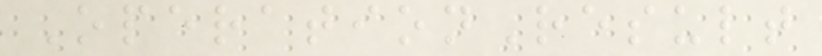OperationResult
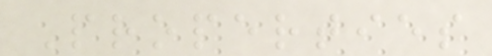Properties
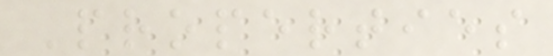Properties
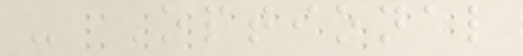- Optional
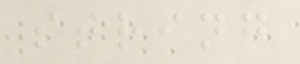string
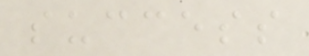success
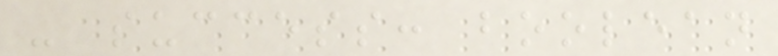- success: boolean
